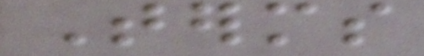Terms
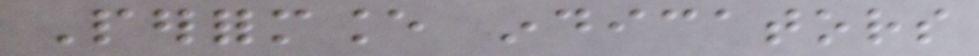Performance indicators
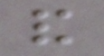and
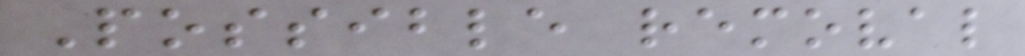Possible removal
